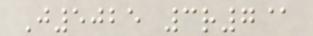J5025 3r7@
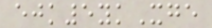ejk5ykXge
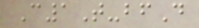C1T-bfD
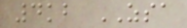4kb ZSA
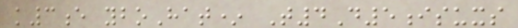k3e yboHat* T4D5isuxs
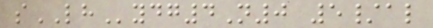sLHydg4N0 5/al
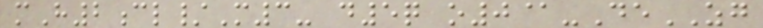mH2cl/M3- d5q o0@-DeZG
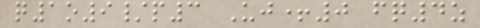q1o9/p3 Uj+0 fq4z
